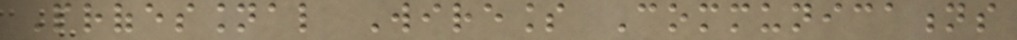Professional Wireless Communications
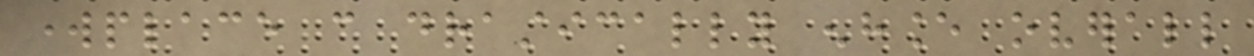workplace can drastically enhance overall
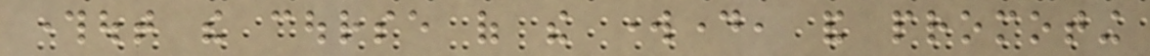throughout the course of the workday, and promoting
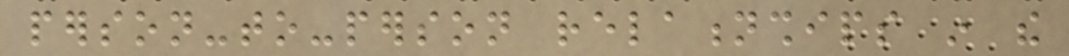person-to-person relationships in the
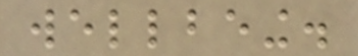wellbeing.
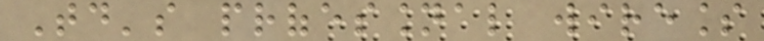Today's professional wireless
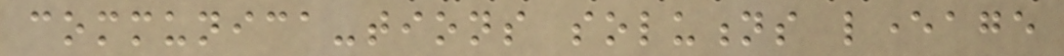communica-tions solutions leverage
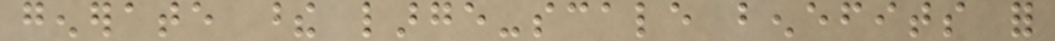generate these large-scale benefits for
